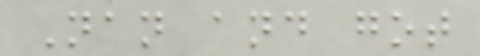Nan and got
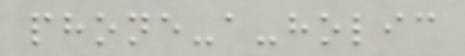phone-a-holic
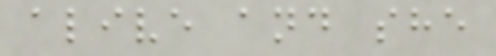alive and she
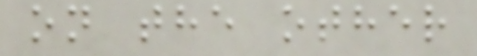on the other
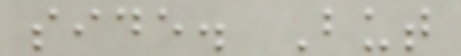side. But
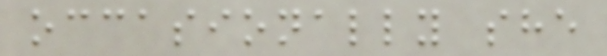occasionally she
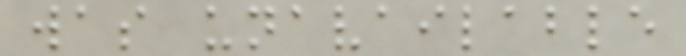was unavailable
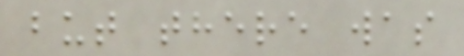but there was
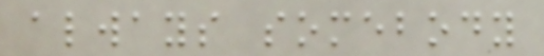always somebody
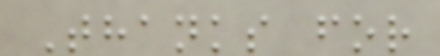Thanks for
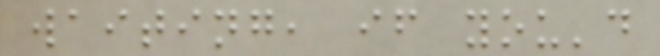waiting, if you'd
